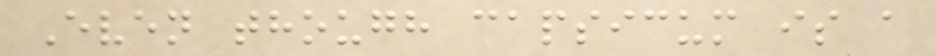Even though capsicum is a
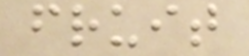fruit
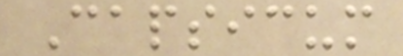Capsicum
